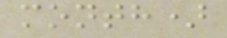month)
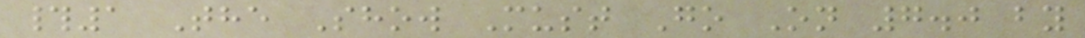#1 The Show Must Go On 7.0 by
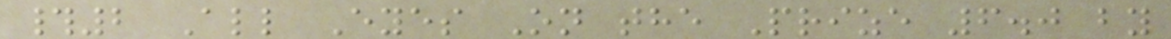#2 All Eyes On the Prize 6.0 by
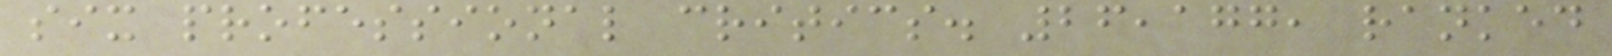six professional critics. 26,177, ranked
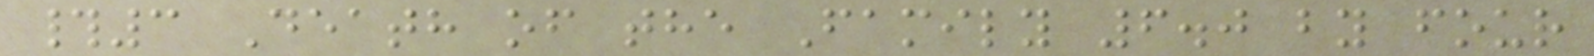#3 Death of the Family 6.0 by four
